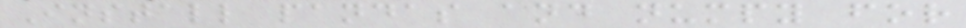Install pandas and numpy for
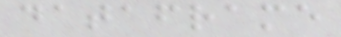dataframe
